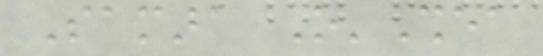Samara O'Shea
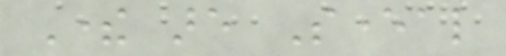There are Several
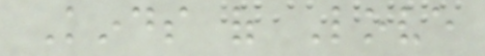Kinds of Love
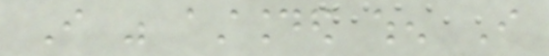I was astounded when I
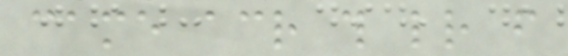came across this letter from
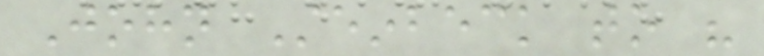John Steinbeck to his
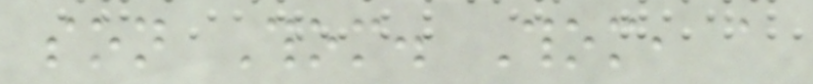son Thom. Thom, a
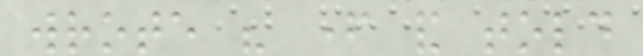wrote his father and told
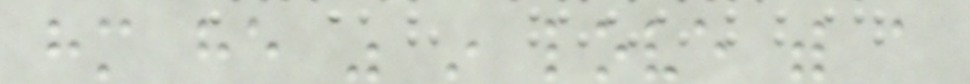him he was in love with a
